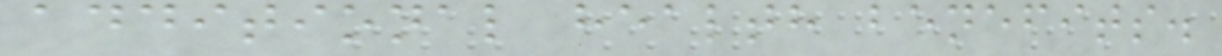additional health benefits.
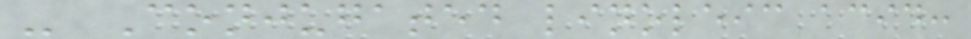- Conjugated linoleic acid:
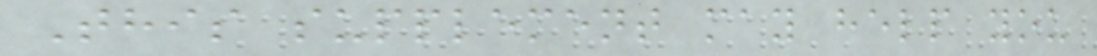This supplement may help you
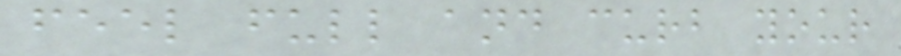feel full and curb your
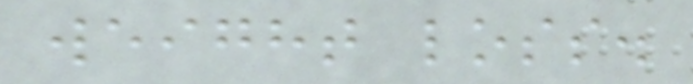weight loss.
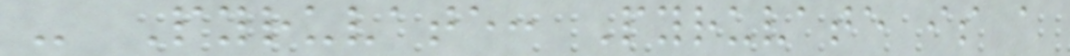- Pyruvate: Pyruvate is a
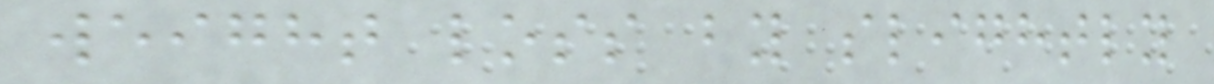weight loss by slightly
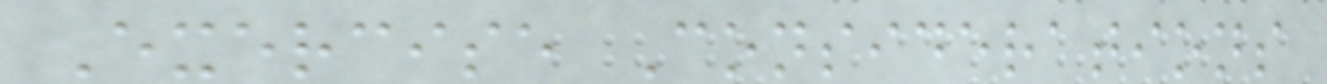Exercise Considerations
